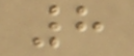8
